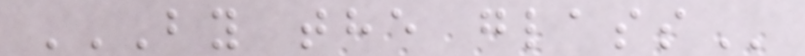BY THE GLASS
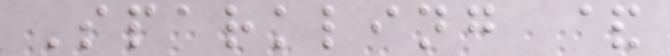Sparkling &
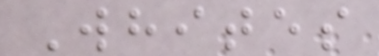Whites
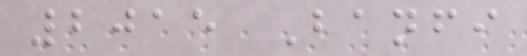2015 Banfi
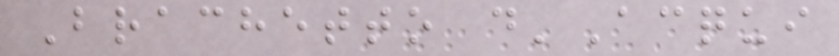Brachetto d'Acqui
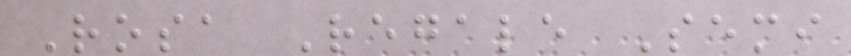Rosa Regale Semi
